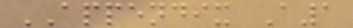APPENDIX A1
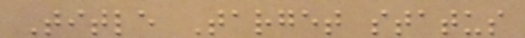Title Target status
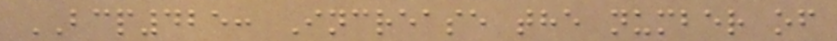BCP425: Increase the number of
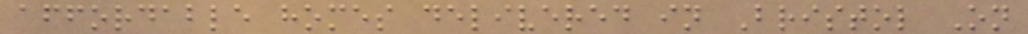affordable homes delivered in Bristol On
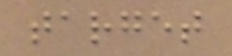target
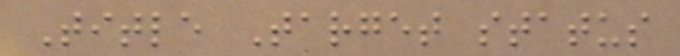Title Target status
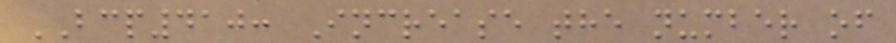BCP410: Increase the number of
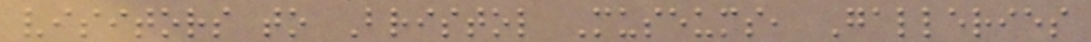visitors to Bristol Museums, Galleries
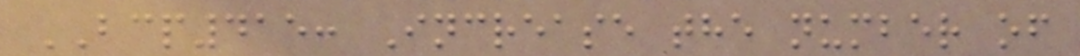BCP415: Increase the number of
